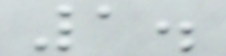1.
